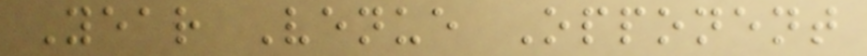Year Venue Opponent
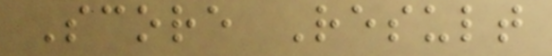Score Result
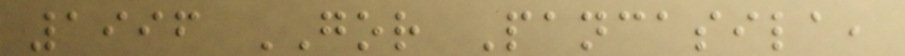1996 GOR Pancasila,
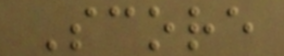Score
